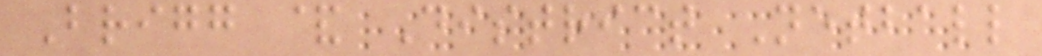Brigg & District Netball
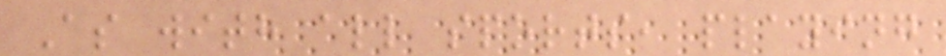As with all sports, playing
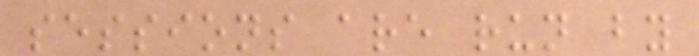sessions are run by
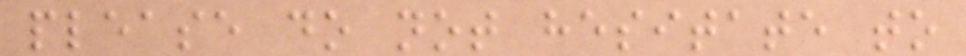please do not hesitate to
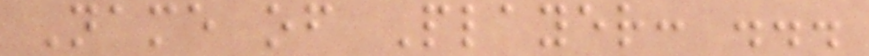Name of Player: ...
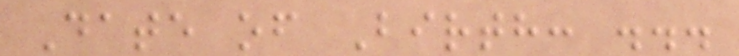Date of Birth: ...
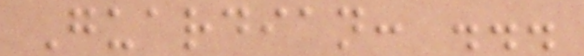Guardian: ...
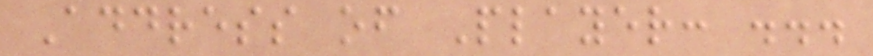Address of Player: ...
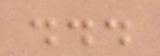...
